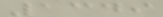1349
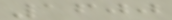1600
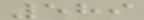589
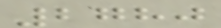2780
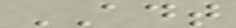ADT
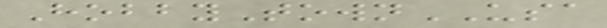HobbyTownUSA
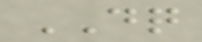DQ
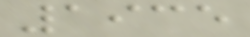1935
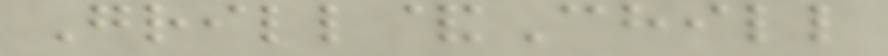Grill&Chill
